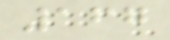167
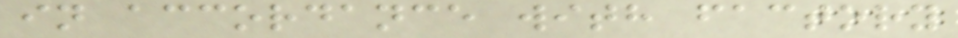in accordance with factory
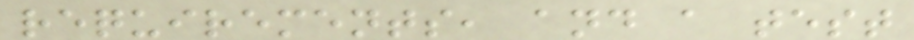requirements, and a test
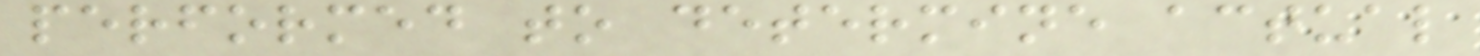performed to determine actual
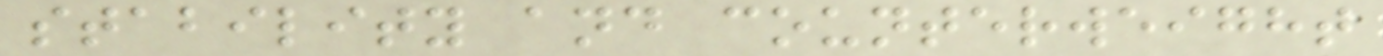stability and counterweight
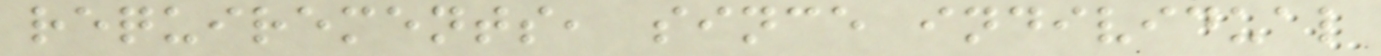requirements, since individual
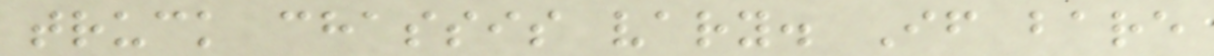truck chassis vary. If bare
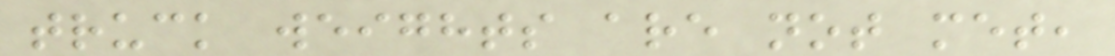truck weights are not met,
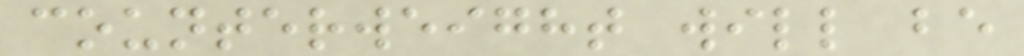counterweight will be
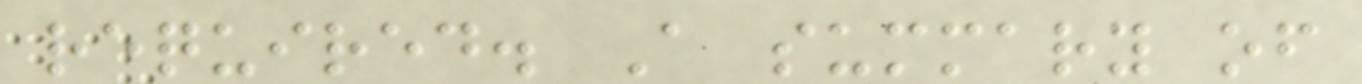required. A summary of
